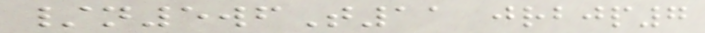/n5wfT11 jrbjp7
